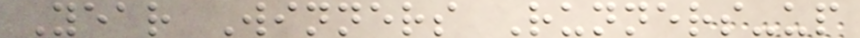Year Winners Runners-up
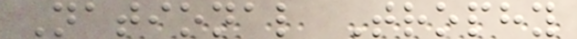National Trophy
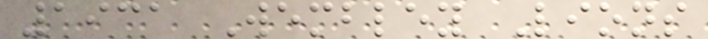1931 Wembley Lions
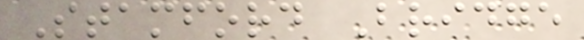Stamford Bridge
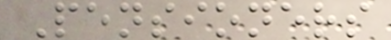Pensioners
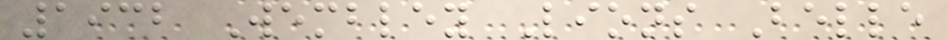1932 Wembley Lions Belle
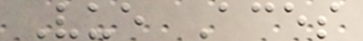Vue Aces
